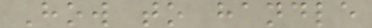How to handle
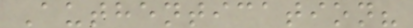Authentication?
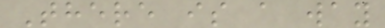There is a way
